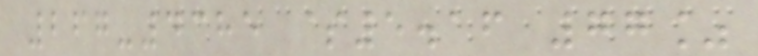267-4385 $5.16 77%
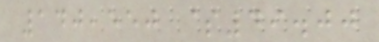140,550 $49.00
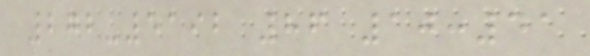272-5192 86 10:41
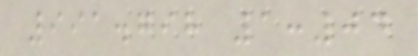991.798 1:04
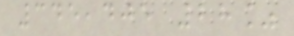345,405 28%
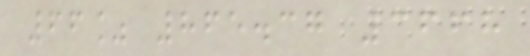66% 865.37 3668
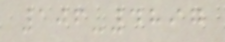106-4897
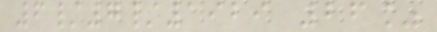6/7/1929 26%
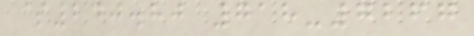$240.80 718-7267
